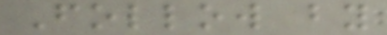Follow by
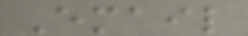Email
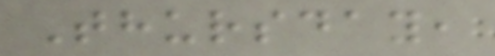Thursday,
